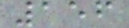156
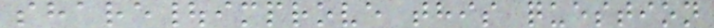share|improve this question
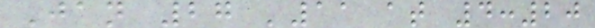Jan 27 '11 at 4:20
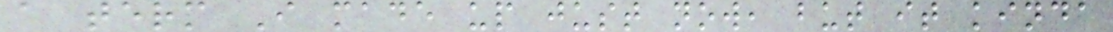a term I made up just now, but it kinda
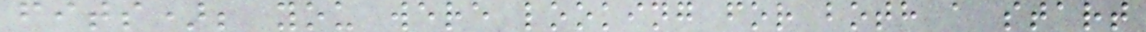fits); you were looking for both a start
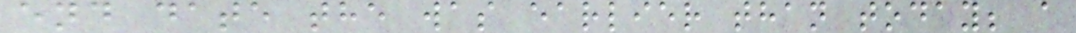end date the was earlier than today; a
